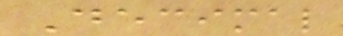Decimal
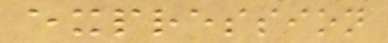expression
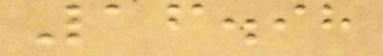16.98
